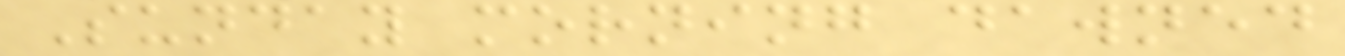Sunday morning dawned
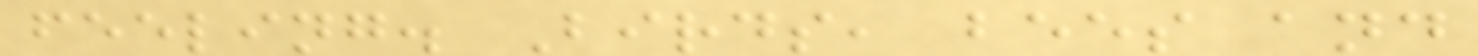feeling. Birds, bees and
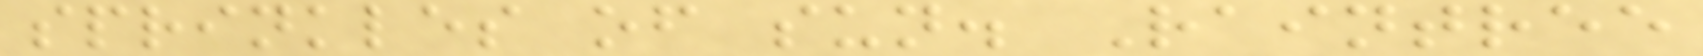sprinkles of sun. Raintree
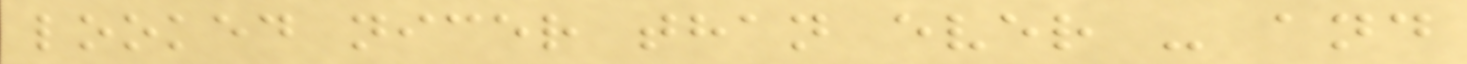looked nicer than ever - and
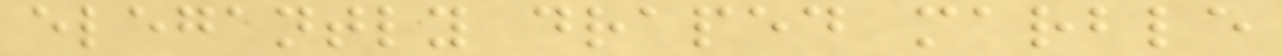elegantly draped marble
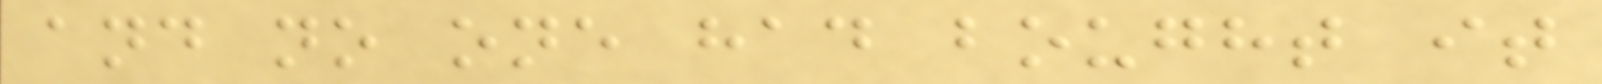and no one had bought it
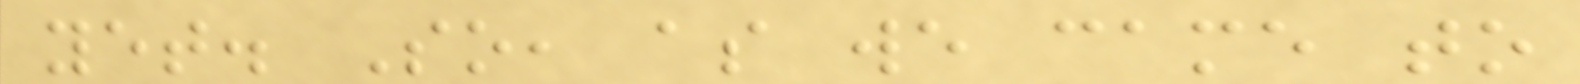yet. So, as we came to
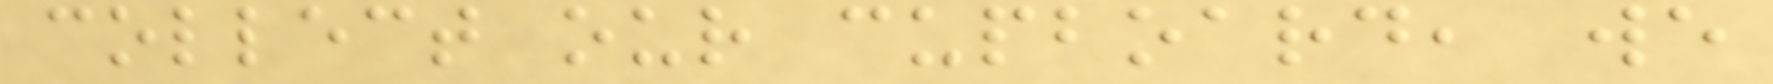collect our cupboard, we
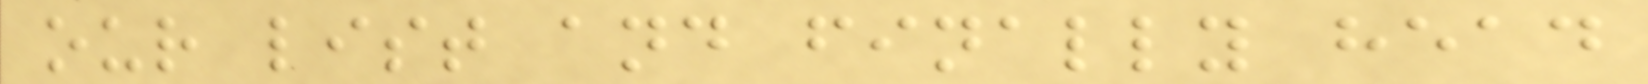our list and finally head
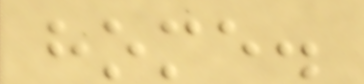home.
